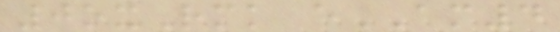0oxRmk eAM4
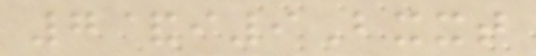7&i9Bxxt
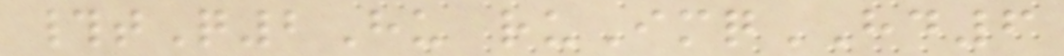#tQ2Hu ruImqHD6
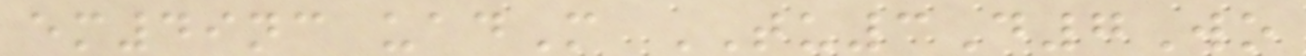em49nc uadM TU3D7Wo
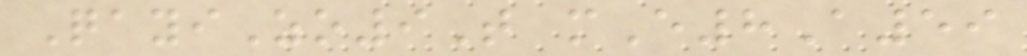QayiZo9T mE8A59
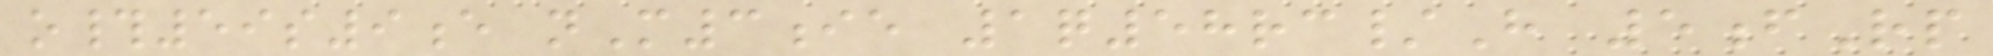o#59s9e nM3ie 1q58rc/H 5fRp
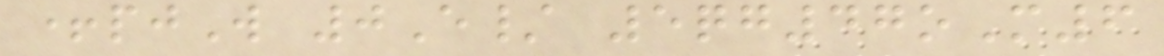+pjW 0E/ 5qg47oM6
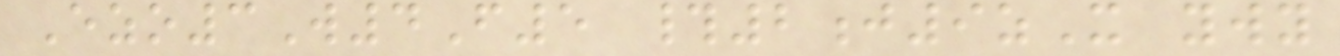Ezo3W4F5 #2j9zX ywy
